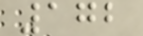172
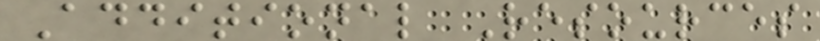Additional Resources
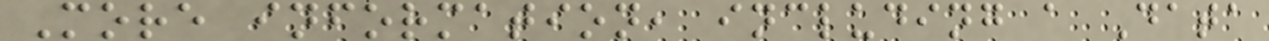More information, including a Data
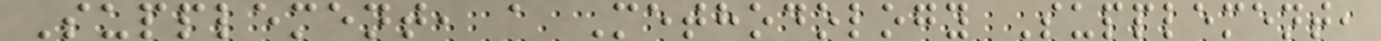Supplement, a Methodology Supplement,
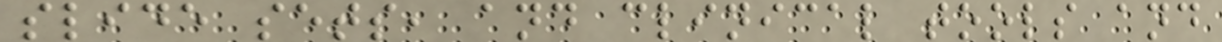slide sets, and clinical tools and
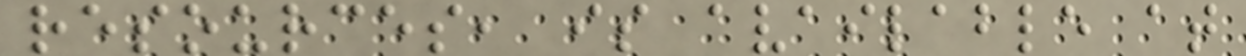resources, is available at
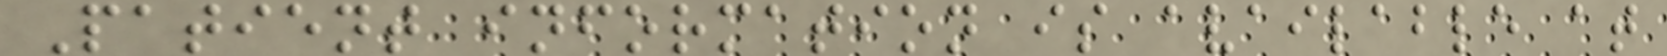Patient information is available at
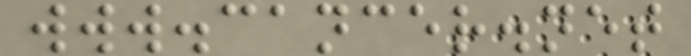www.cancer.net
